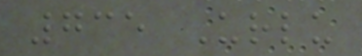735 Urlu
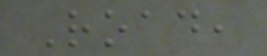Road,
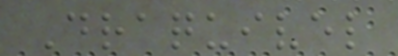Draquivel
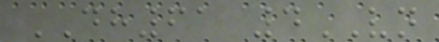DH61 4VN
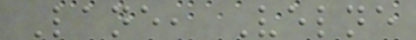Lane, Velne
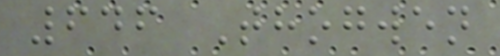646 Thogwen
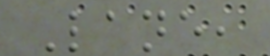Lane,
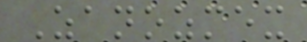Zanozmex
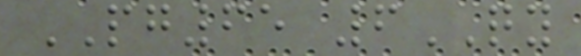PG65 6QY
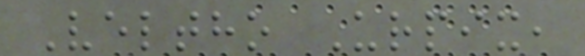Veltho Urpix,
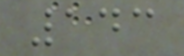143
